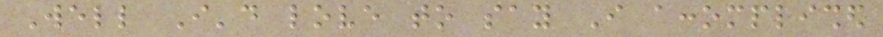Well I'd love to say I accomplished
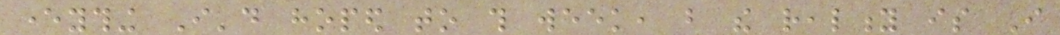everything I'd hoped to this week, but the reality is I
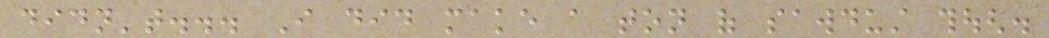didn't... I did make a ton of sawdust though.
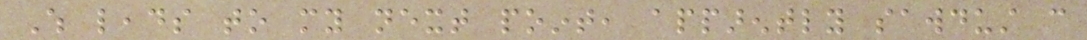Which leads to my next point, apparently sawdust can
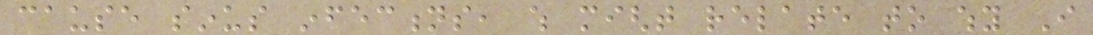cause sinus infections, which might relate to why I
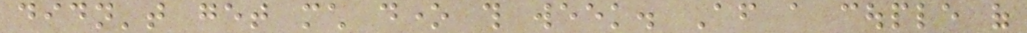didn't get much done this week. After a couple of
